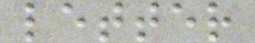letter
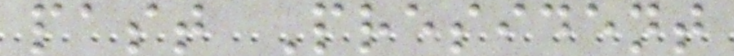past President
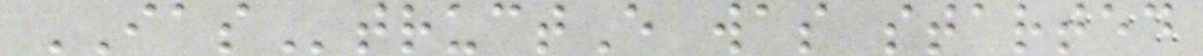IAStructE was started
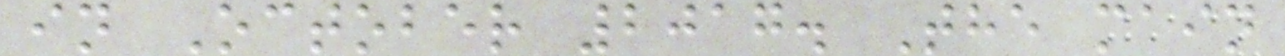in October 2017. The main
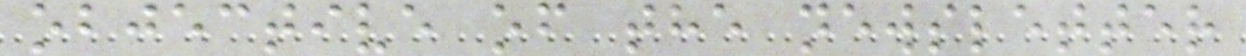objective of the newsletter
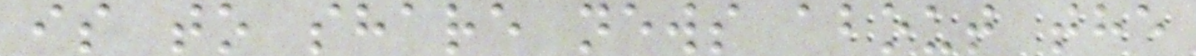is to share news about the
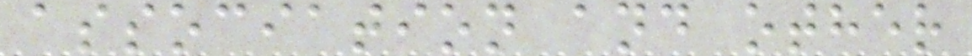association and other
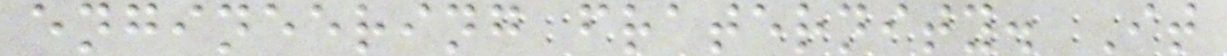engineering fraternity. It
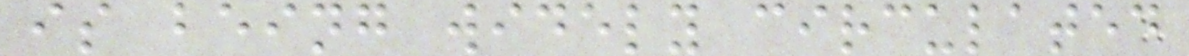is being widely circulated
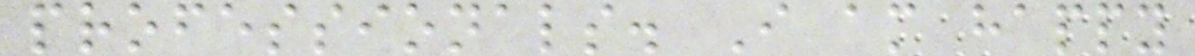professionals. I am happy
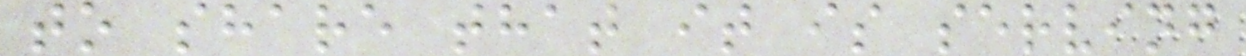to share that it is serving
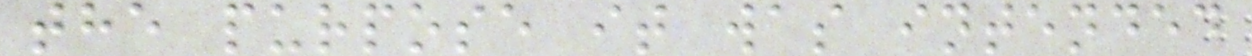the purpose it was intended
